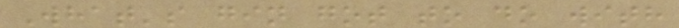What's gin got to do with
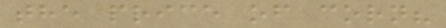the price of corn?
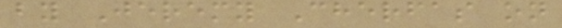by Jeremy Cherfas on
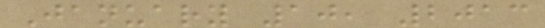January 10, 2013
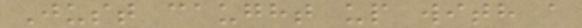Just caught up with a
